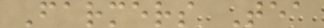Farmers Tea
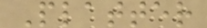Platter
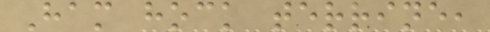Ham hock terrine,
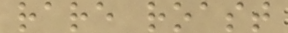rare roast
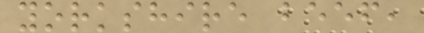yorkshire beef,
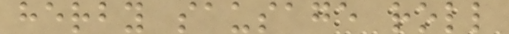herby sausage roll
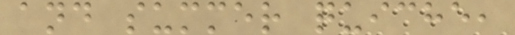and summer quiche,
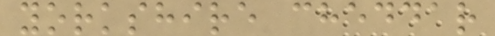yorkshire cheddar
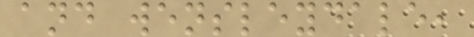and wensleydale,
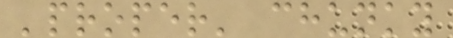'proper' chunky
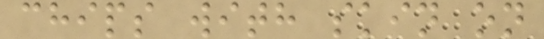chips with skin on
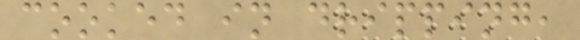cooked in dripping,
